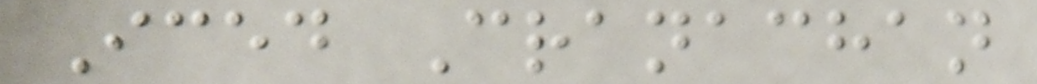Iced Cranachan
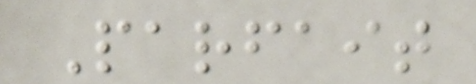Parfait
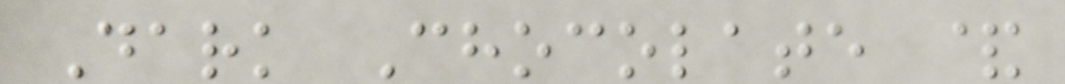Dark Chocolate &
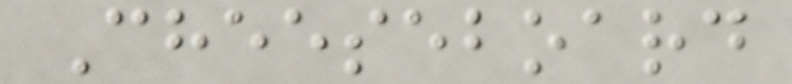Cheeseboard
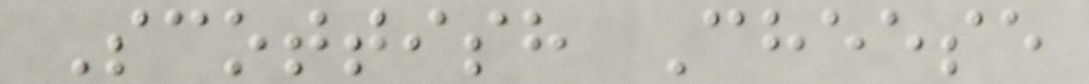Scottish Cheese
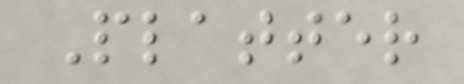Platter
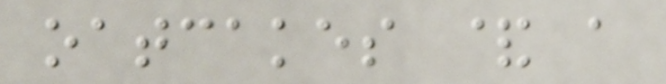oatcakes & a
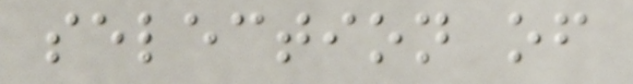selection of
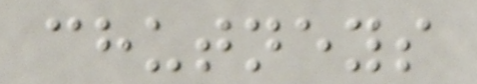chutneys
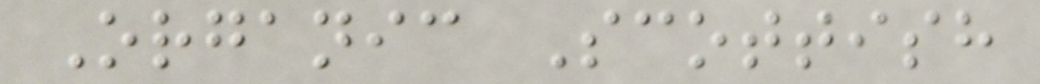Organic Scottish
